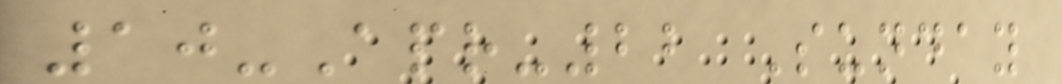10-Apr-22 Sunday
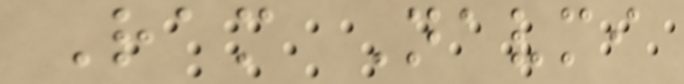Ram Navmi
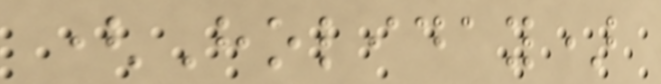(Holiday)
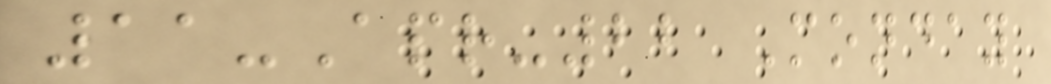11-Apr-22 Monday
